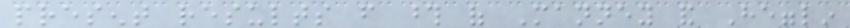present results from those of Manney and Hegglin
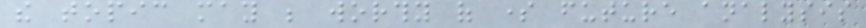the topic may be worthy of some future analysis
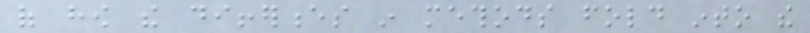of how the differences in methods fold into the
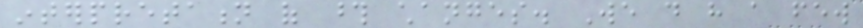interpretation of those changes. We do have a few
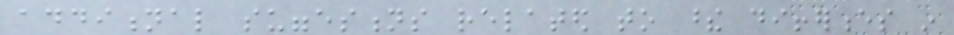additional suggestions related to these differences in
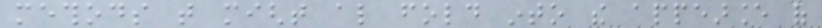methods that might also fold into the appearance of
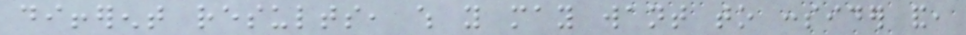different results, which you may want to consider and,
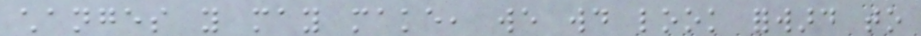changes you may make, we would look forward to
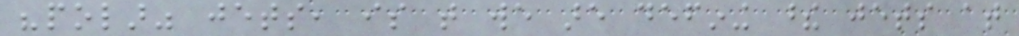"polar" jets, is that we are defining these jets at
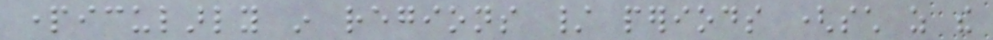particularly in regions / periods (such as the
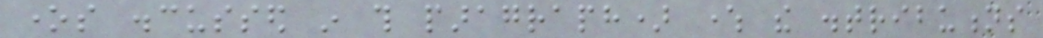ones discussed in this paragraph) where the distributions
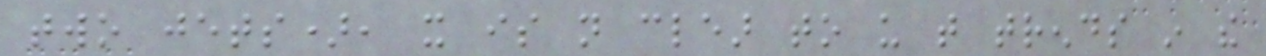two jets), it is not clear to us that trends in the
